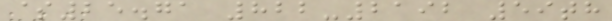$25.71 822-2192 59th
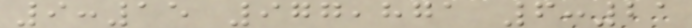9:15 977,871 6:21
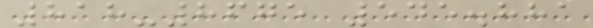818-8675 545.881
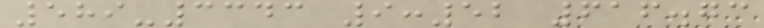589-3343 9:52 616.73
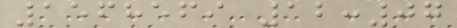1568569 12:07
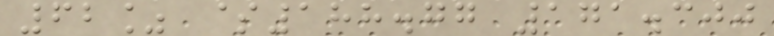62% $188.77 171.300
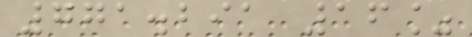771.291 16%
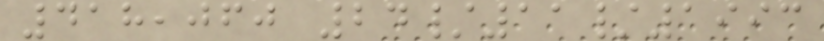418,060 24/11/1993
